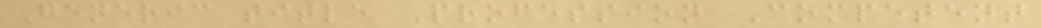Generic title Profession Competent
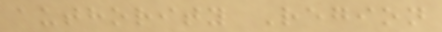authority Region
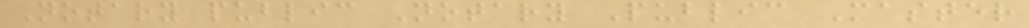Notary public Notary Public Master
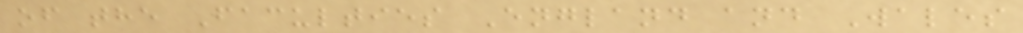of the Faculties England and Wales
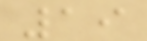19
